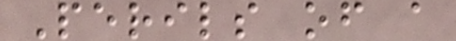Perils of a
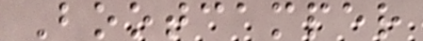Bootcamper
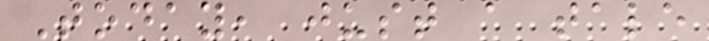Today, just a tale
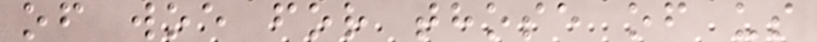of woe for those of us
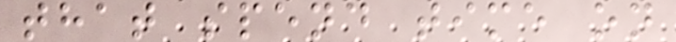that spend time on
